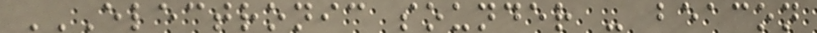ELECTRONIC SOUNDER - BEACON
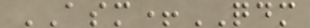ASM+QDM
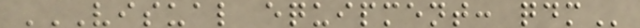VISUAL EQUIPMENT: QDM
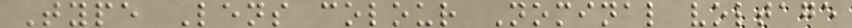Type Lens colour Nominal voltage
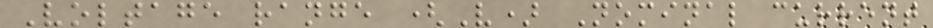Voltage range (V) Nominal current
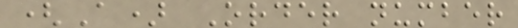(A) Order number
